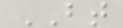BT
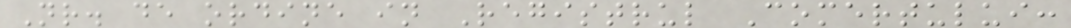Nr. de ordine in Registrul Comertului:
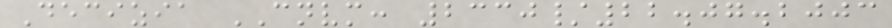Decizia CNVM: 2330/22.07.2003
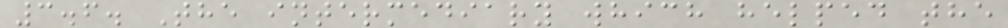3.6. The intermediary which helped the
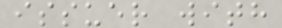issuer with
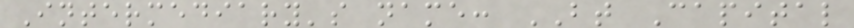Intermediary's name: BT Capital
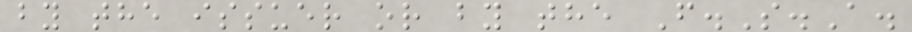by the issuer or by the F.S.A.
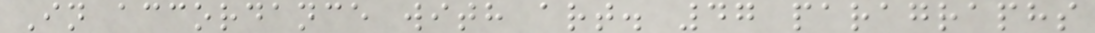In accordance with art. 47 paragraphs
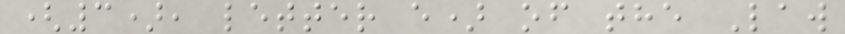(3), letter e) of the Law
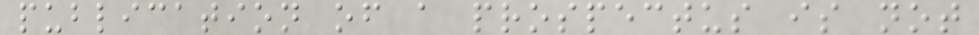publication of a prospectus is not
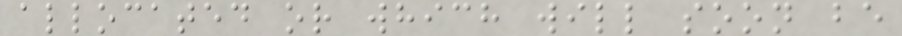allocated or which will soon be
